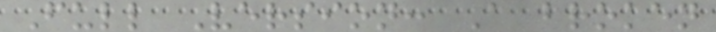Full Version: A broken
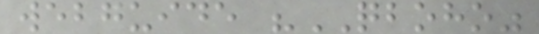webguide "QBOHO"
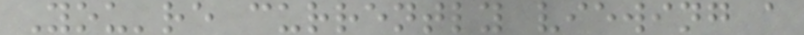You're currently viewing a
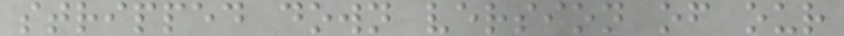stripped down version of our
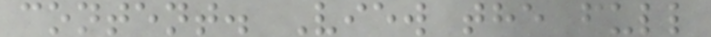content. View the full
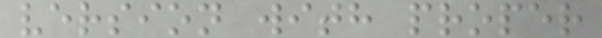version with proper
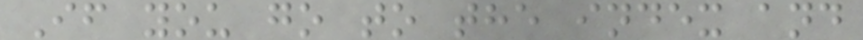If you go to the index and
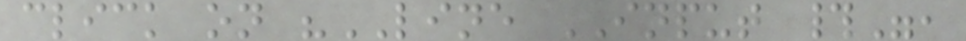click on "LINE INPUT #",
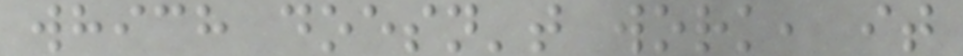which doesn't work, it
